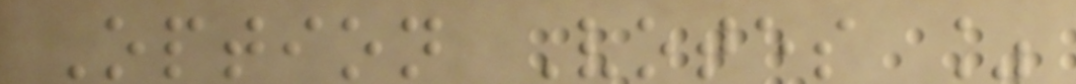Option Votes %
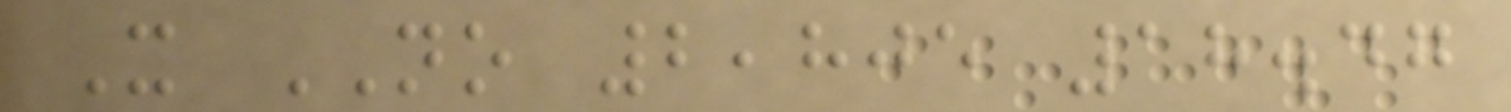X NO 2,805 18.47
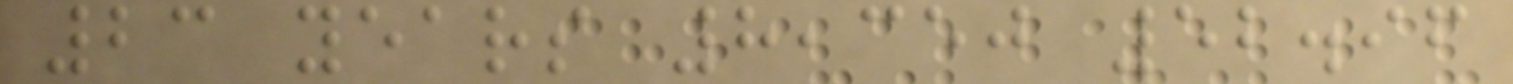23 years 8,350 52.96
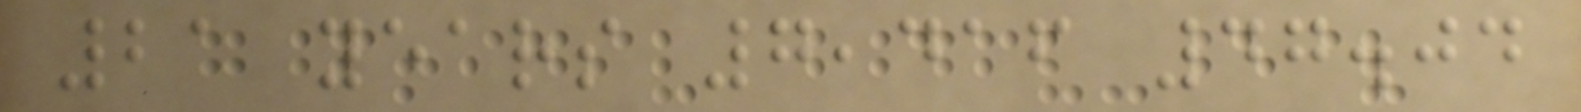21 years 7,416 47.04
